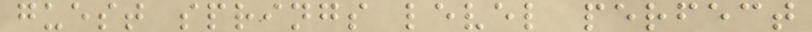guest springs level perfect
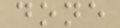done
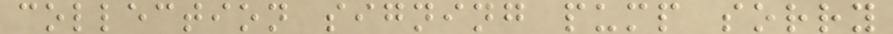collection signing pump sorry
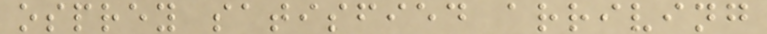osprey satisfied arriving
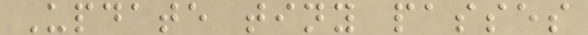Update tiny passes
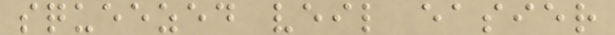squeezed veil easier
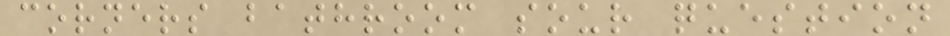corners bathroom sour question
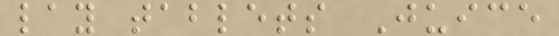lay tablets Juice
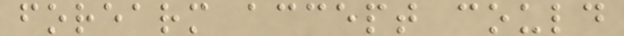forearm accept could
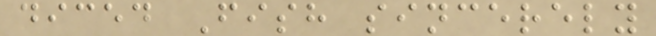diced Fish sincerely
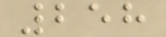258
